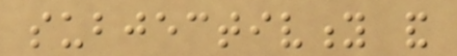subjectivity and
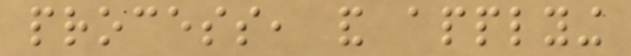process, and applying
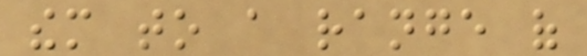them to a range of
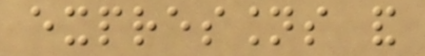expressions and
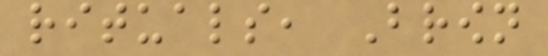rituals, Brown
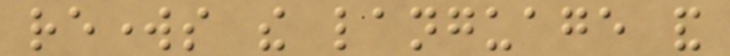reworks the language and
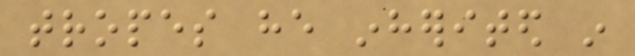tropes he inherited in
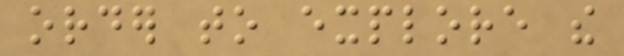order to explore the
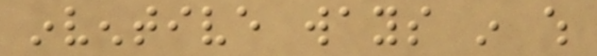inventive ways in which
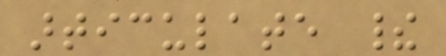articulate their
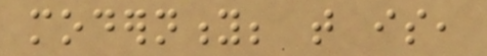modernity; that is,
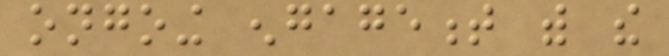ongoing engagement with the
